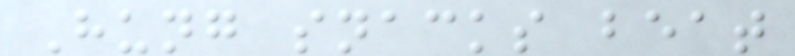Hung snacks beat
